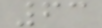63
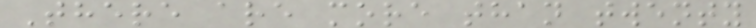There are more than twenty
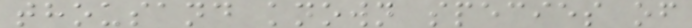thousand known species of
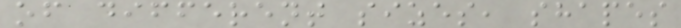of different sizes, shapes
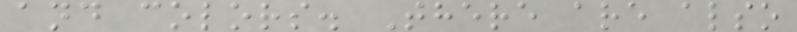and colors. There are also
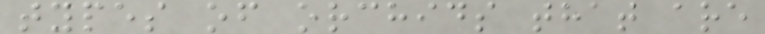types of orchids that are
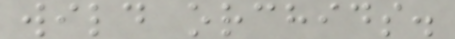wild orchids.
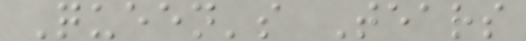Queen's Tears
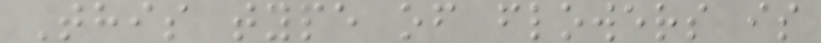This type of flowers is
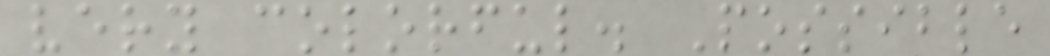very colorful. Possible
